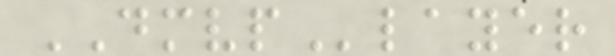DMVPlayer
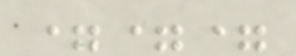===
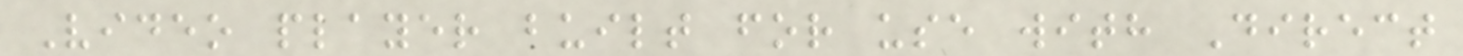Video player built for use with Direct
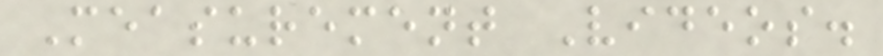Measurement Videos.
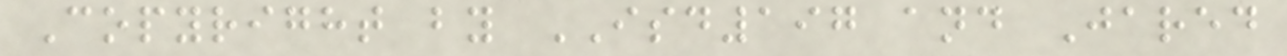Copyright by ISD197 and Jared
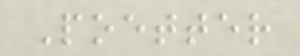Poetter
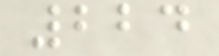224
